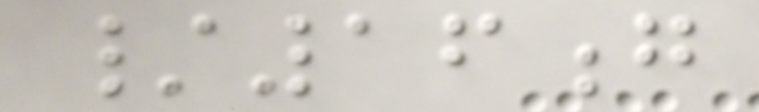/16g
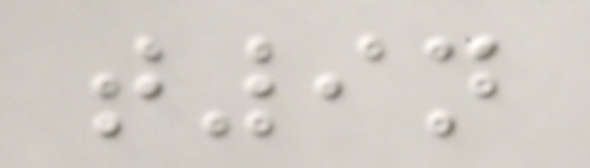t9n
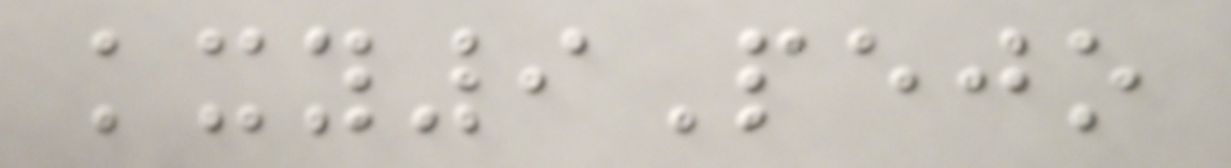kxy9Pejo
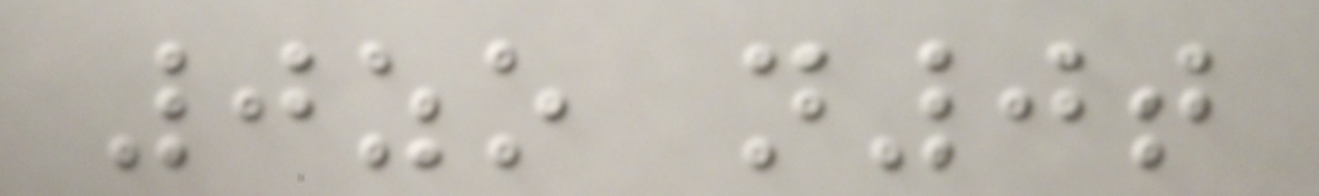0zo n0t
